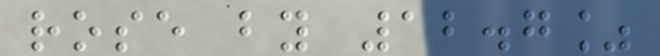rose by 12.7%
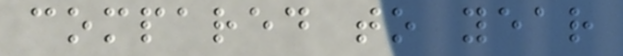compared to year
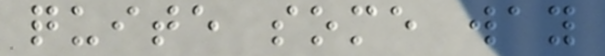quite some way
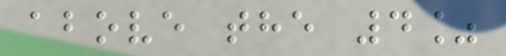above the 4%
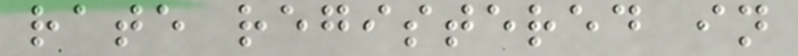rate registered in
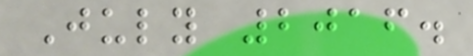July 2016.
